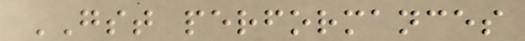GST performances
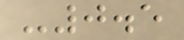-0.5
